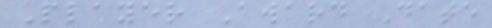Player Award Date
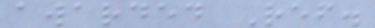awarded Ref.
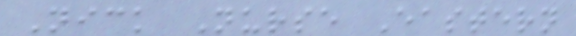Nick Nurse Eastern
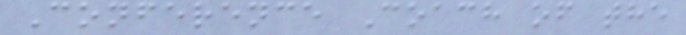Conference Coach of the
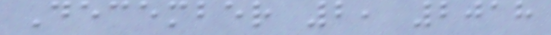December 2, 2018
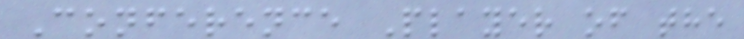Conference Player of the
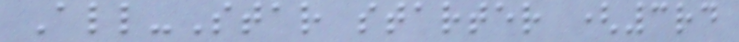All-Star starter (3rd
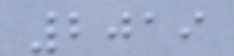2019
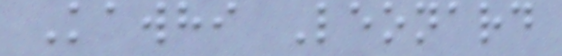Kawhi Leonard
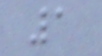1
